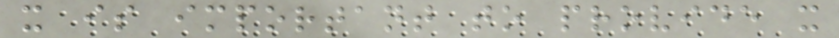it is important to provide it
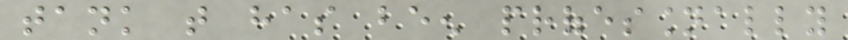tank that has been professionally
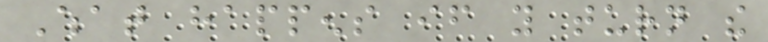What happens if you turn the
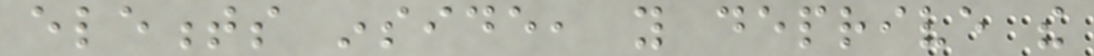elements inside, you deprive the
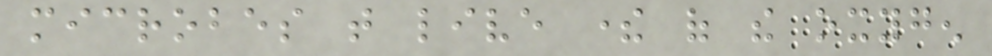microbes that live there of the oxygen
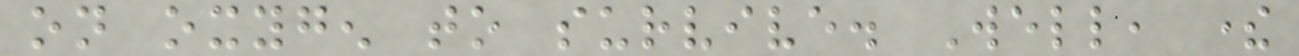on oxygen to survive. Well, there
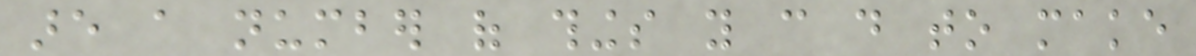are a number of things you can do to make
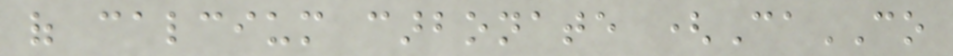of calcium carbonate (CaCO
